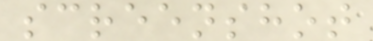screenshot
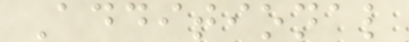Additional
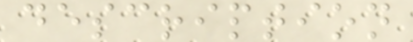description
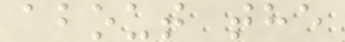about the
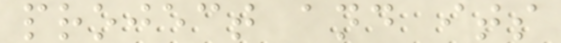project and its
